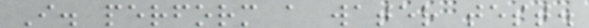I. perform a water test.
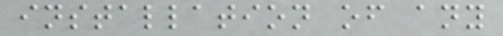installation of any
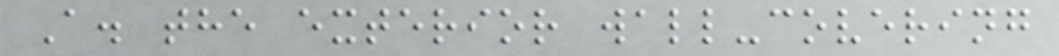A. the exterior wall-covering
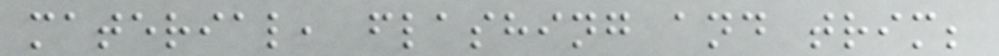material, flashing and trim;
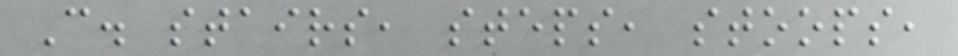C. stairs, steps, stoops,
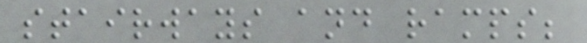stairways and ramps;
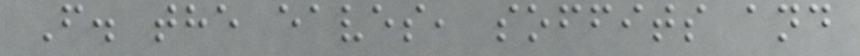F. the eaves, soffits and
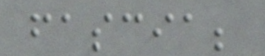fascia;
